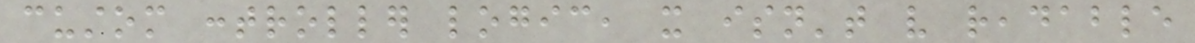custom controller logic, it isn't very readable
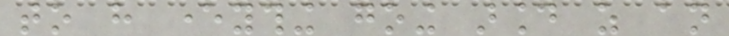to have everything going around as an
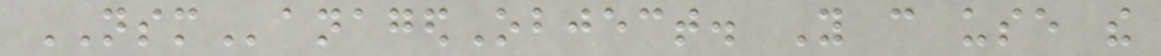NSManagedObject. You can use the
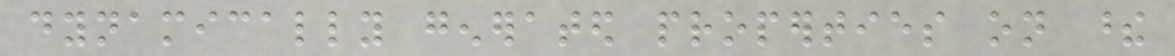dynamically generated properties on these
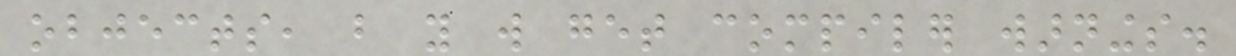objects, but you will get compiler warnings.
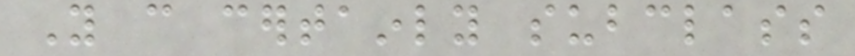You can certainly subclass
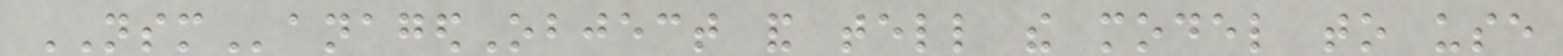NSManagedObject and tell the model to use
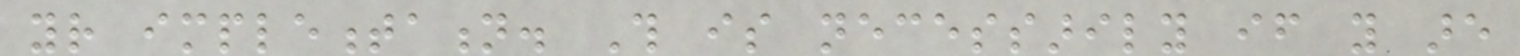your implementation. This is necessarily if you are
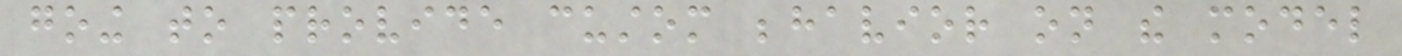going to provide custom behavior on the model
